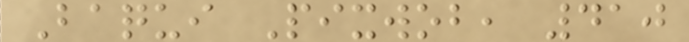Baqui Pixwob, 410
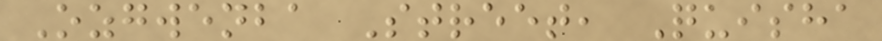Ozgwenba Street, Quisha
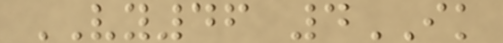VY46 4IK
